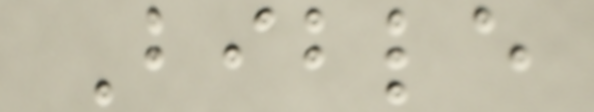Bible
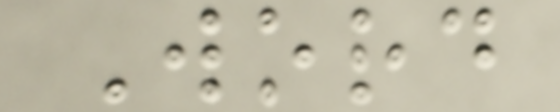Word
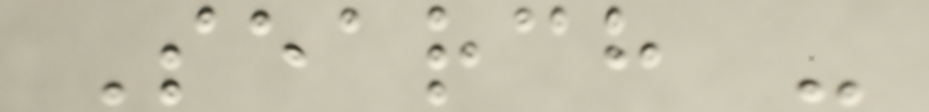Search -
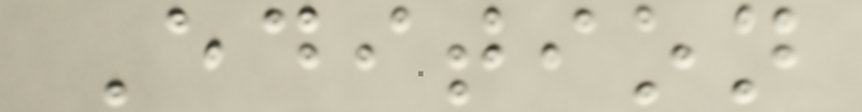Edition
